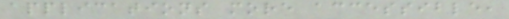applications more accessible,
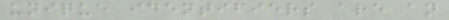unique identifiers are an
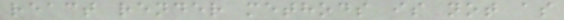react render methods is not as
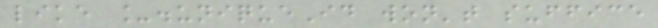like _.uniqueId won't suffice
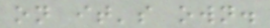on it's own.
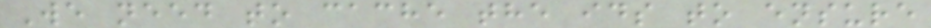We need to cache the ids to ensure
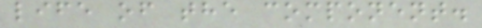life of the component.
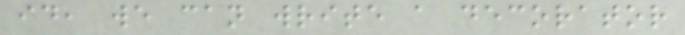id, we can write a decorator
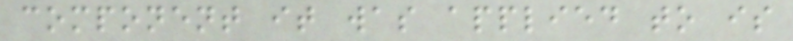component it was applied to is
